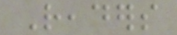Readers
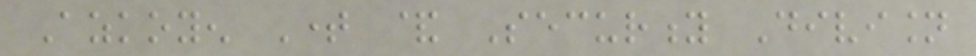Azkoyen Time & Security Division
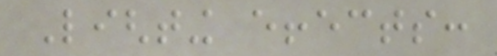Lighting effects:
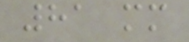81 mm
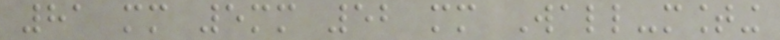81 mm 5mm 52 mm Wall-mounting
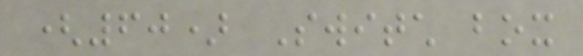(60) Switch box
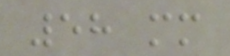58 mm
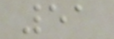51
